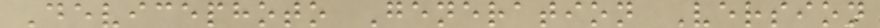Devicephoto Generation Version
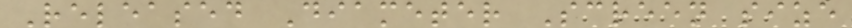Released Diameter Screen size
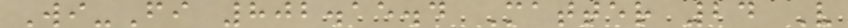Wi-Fi 802.15.4 Matter 24 V
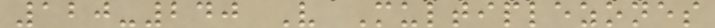120-240 V Multiplezones
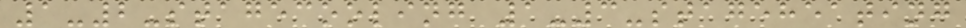1-2-stagecooling 1-3-stageheating
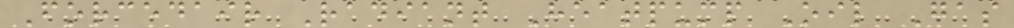Forcedair Radiant Heatpump Oil Gas
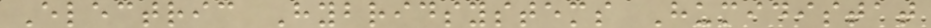Electric Hybridsystems Humidistat
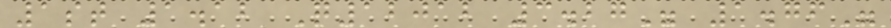1st 1.12 Q12012 3.27" 1.76"
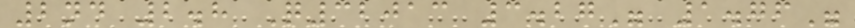2nd 2.8 Q32013 3.27" 1.76"
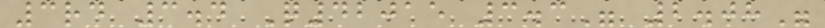3rd 3.4 Q42015 3.3" 2.08"
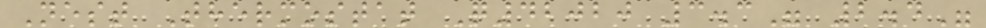Nest Thermostat Q42020 3.3" 2.4"
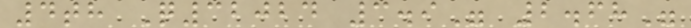4th Q32024 3.9" 2.68"
